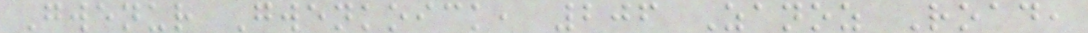Gwenur Gwenkoick, 206 Zanoz Road,
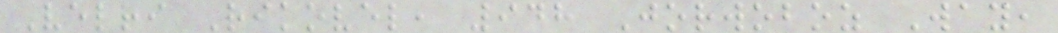Velri Rikovel, 948 Jorwoboz Way,
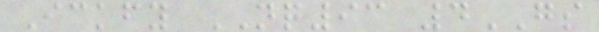Ickfy NQ93 4GS
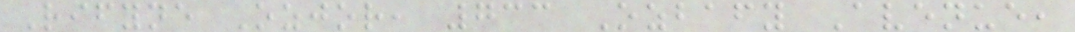Rifyne Ozjor, 733 Ozbafy Avenue,
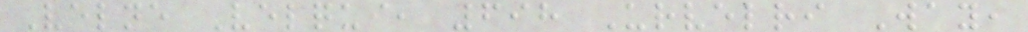Velne Velqui, 698 Urvelri Way,
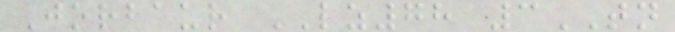Jorbaur LZ78 3TN
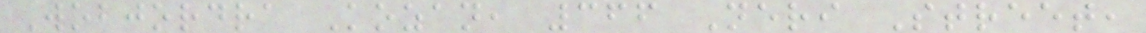Wobjordra Kozan, 366 Neri Street,
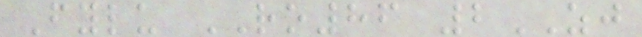Fylu RO86 2ZJ
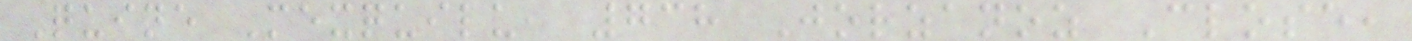Quine Mexquilu, 738 Jorzanoz Close,
